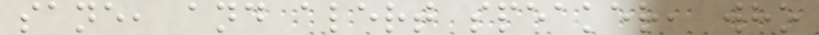sane, and alert speaker, who
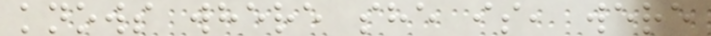knows where she is, were
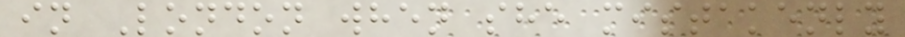in London when she mistakenly
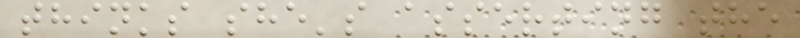thinks she's asserting the
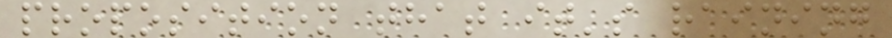proposition that it's raining
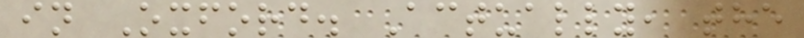in Oxford. Actually, the
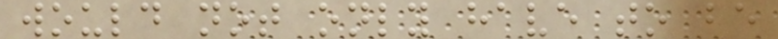would not only have to be
